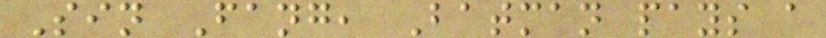Sin Fang, Batman pays a
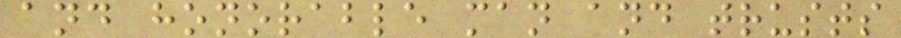and honorable man and trusts
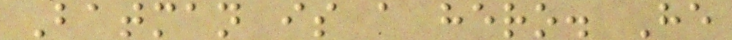Batman is a hero. He
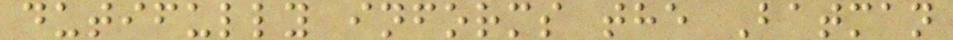dutifully informs the Batman
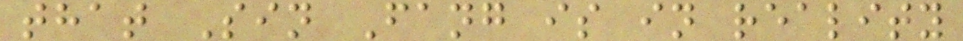that Sin Fang is in reality
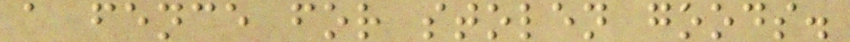a fence for stolen goods.
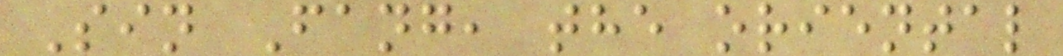Sin Fang, the oriental
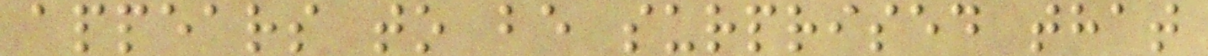appears to be surprised that
